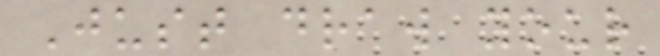Just draw your
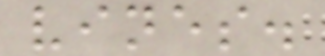vines.
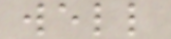well
